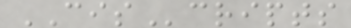CIScripts
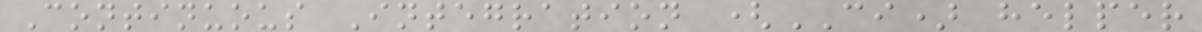Continuous Integration (CI) helper
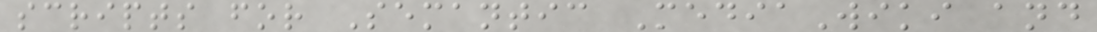scripts for Semantic MediaWiki and
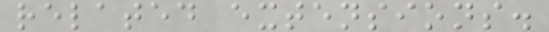related extensions.
